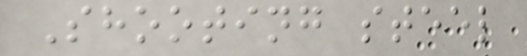Shooting steel
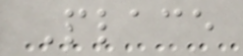Place
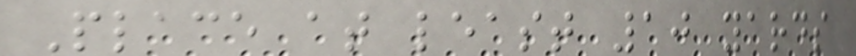Place at least 10 yards
